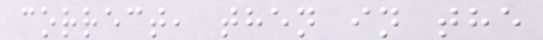correct, then in the
